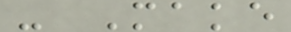- Make
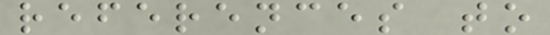references to
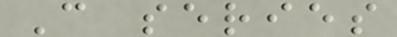C series
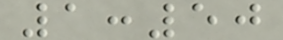1:50
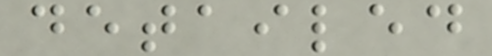detailed
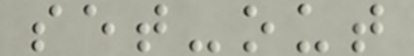set-out
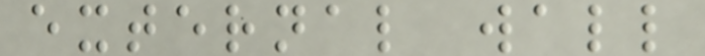external wall
